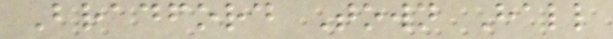Bradford Town Hall
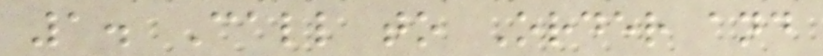1. Call to Order and
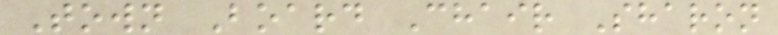Town Board Chair Sharon
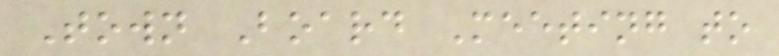Town Board Meeting to
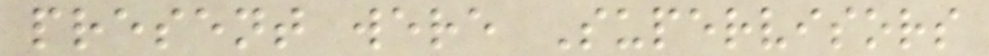present were Supervisors
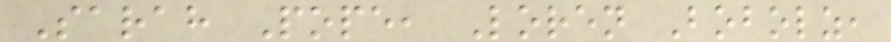Sarah Pope, Loren Bobolz,
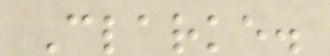Clarke.
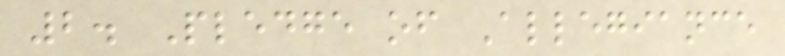2. Pledge of Allegiance
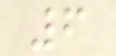6
